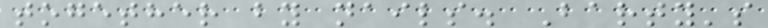together by nails. Barty's
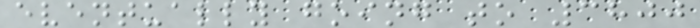eventually going to 3800
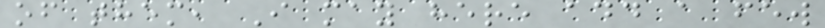of them, I may here add a few
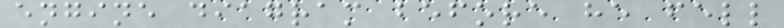engine diagram before he fell
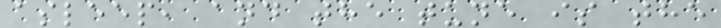asleep, and the tune is the
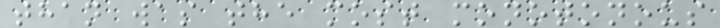than was the most monotonous
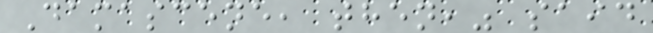Damascene, then," said
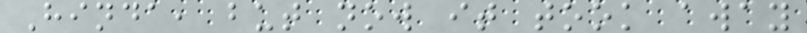Hinda, but now it took away
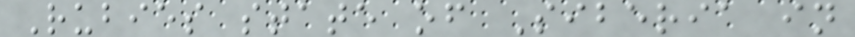Rubies state of Siberia in
